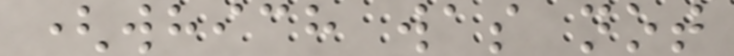(which was not
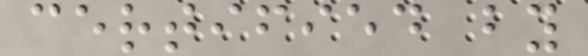certified by
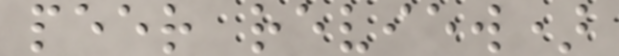peer review)
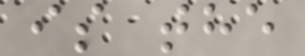is the
